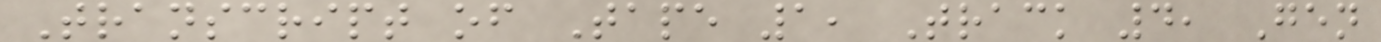Transcript of Tape 1, Track 4, Gen
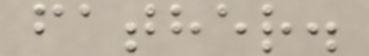father.
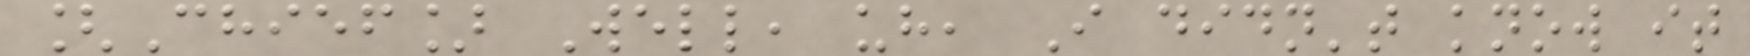[Chief] Well, uh, I didn't know it
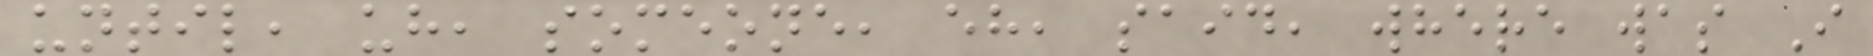until, uh, someone, eh, said, where was I
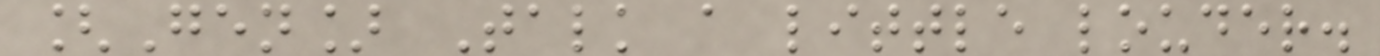[Gen] Talk a little louder.
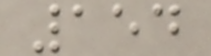154
